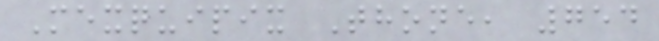Mexquipix Thone, 754
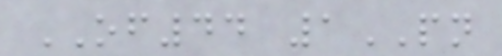OF44 1PN
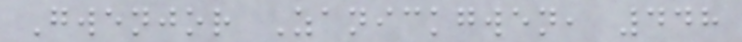Gwenjor Zanickgwen, 448
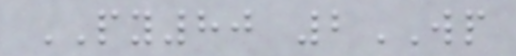PY80 2WP
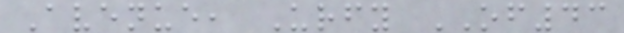Avenue, Urfy OF43
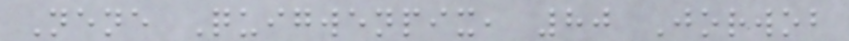Nene Quigwenpix, 80 Jorwob
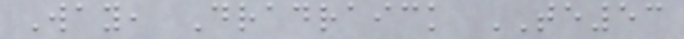Way, Dradraick TE53
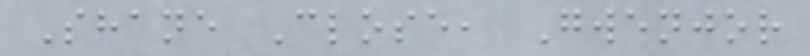Shane Close, Gwenjor
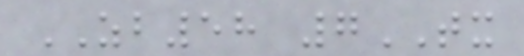ZB58 7TX
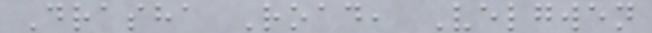Drasha Road, Velgwen
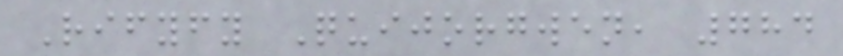Rifyfy Quijorgwen, 784
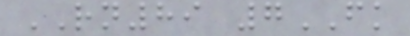RN89 7FK
